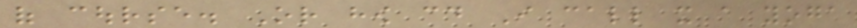of course. Or how could I call it a yoga
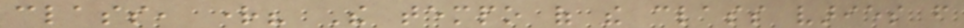class, right? The tempo of the class varies from
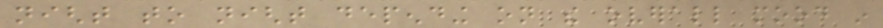night to night depending on the overall mood in
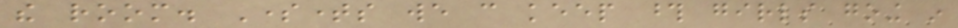the room. Sometimes we can keep those girls going in
